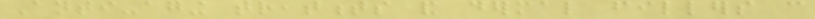Anti-aging treatments and dermal fillers can
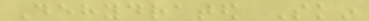Dehydrated Skin
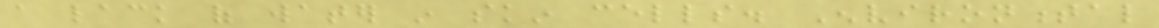a lack of water in skin cells. Environmental
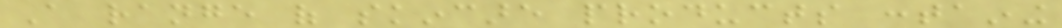A range of skincare products containing
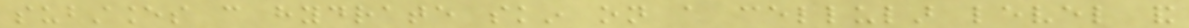substances can hydrate skin on a cellular level and
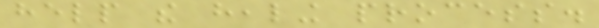help the healing process.
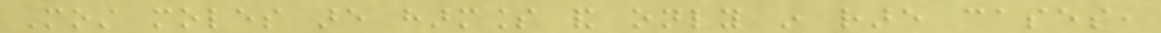Most moles are harmless and only in rare cases,
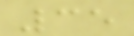35
